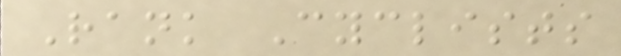Rank Cyclists
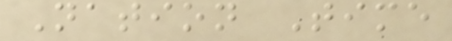Nation Time
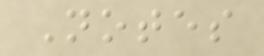Notes
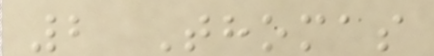2 Thomas
